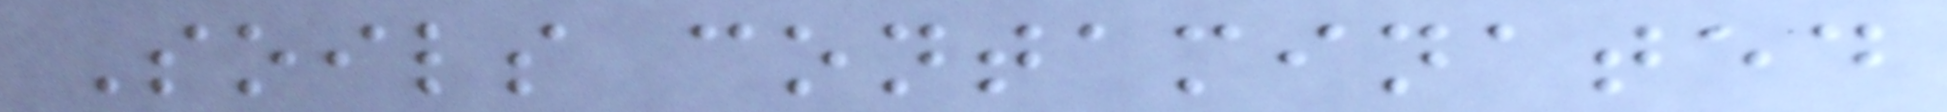Soils contaminated
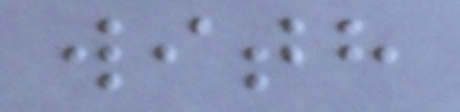with
